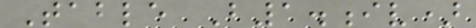Table B1.iv)
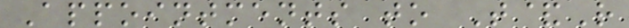Appointments to T&R
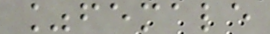%female
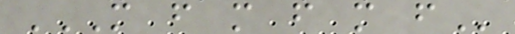M F M F M F
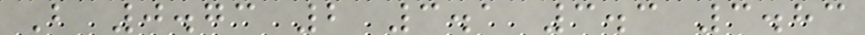B 0.73 2 3.1 3.3 3.83
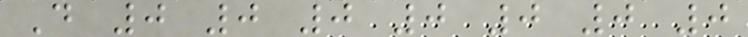D 0 0 0 0 0 0 0
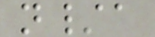n/a
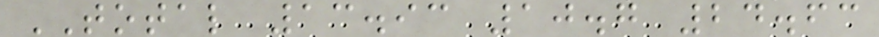TOTAL 13.93 10.7 24.63
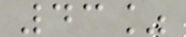43%
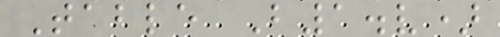Table B1.v)
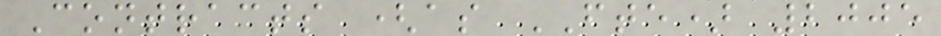Contracts (as FTE) 2005
